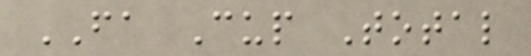FA Cup Total
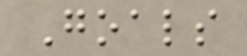Goals
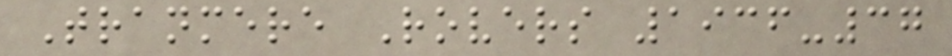Tranmere Rovers 1936-37
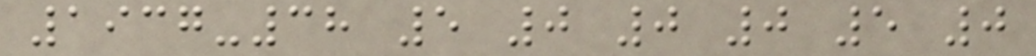1937-38 5 0 0 0 5 0
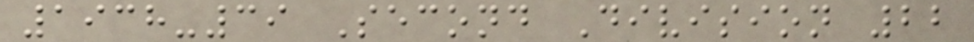1938-39 Second Division 22
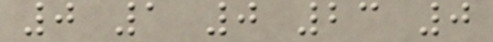0 1 0 23 0
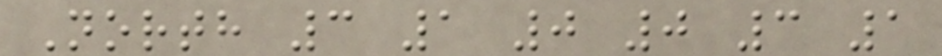North 3 1 0 0 3 1
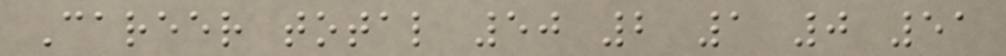Career total 50 2 1 0 51
